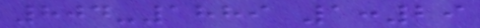804-1889 1:29
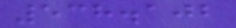538.102
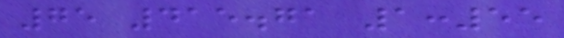75 415.71 1:55
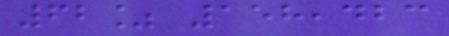62% 158,423
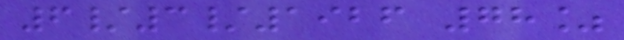6/3/1926 78%
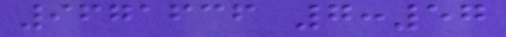9671636 7:57
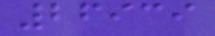26939
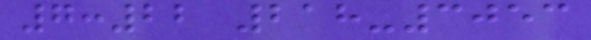7:22 218-3053
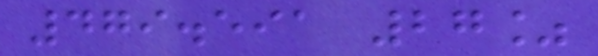479.591 27%
